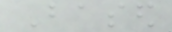Based
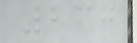230
